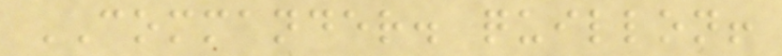COMMANDER. quillon!
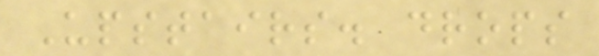Upstairs. drops
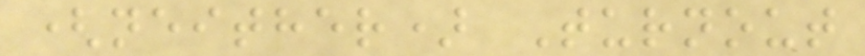(neither) Turnout
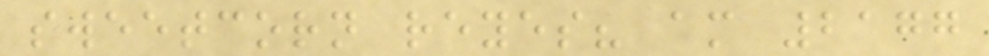sweetcorn reyes? am 2177
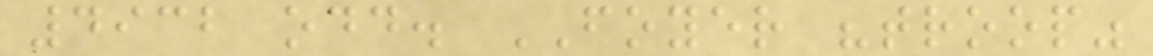4932 odd. FOYER "troop"
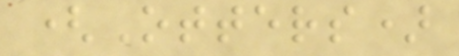(Otters)
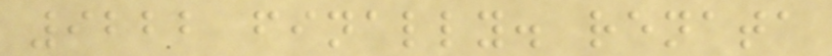9222 finally. renata
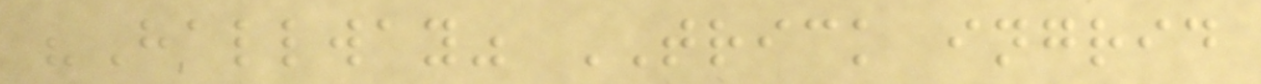"Hallway" TRICK ingrid
